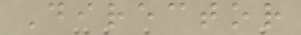Director
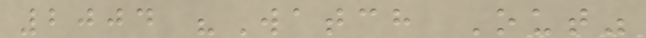2004 "Watch Out"
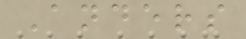Anders
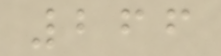266
